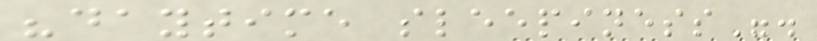"daytime sleepiness".
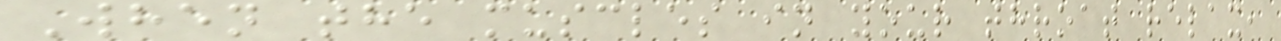When the muscles in your throat relax,
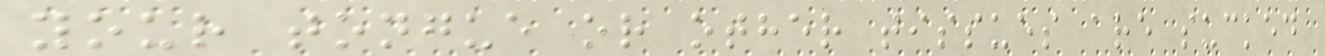your tongue or other tissues are sucked
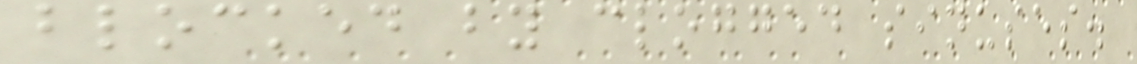blocked by clogged sinuses.
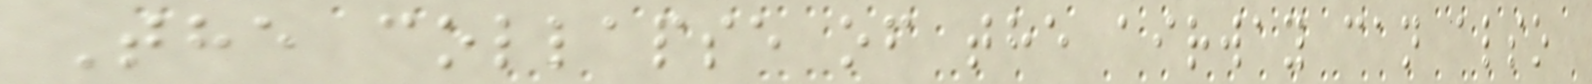The collapse of the airway can also
